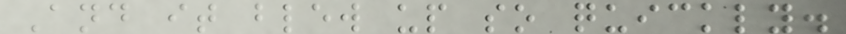And it blew up so quickly.
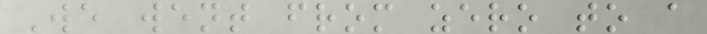We went from zero to a
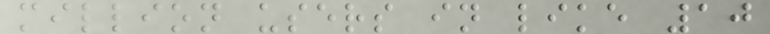million users in like 10
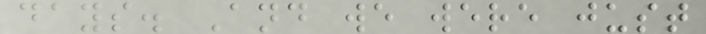days. And we were just
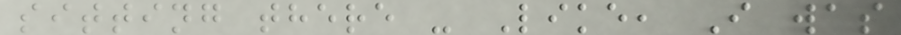sitting there - Like, I was
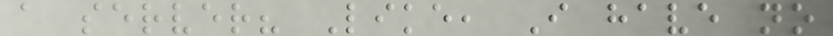a server? Like, I have no
